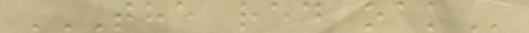THE RED OAK
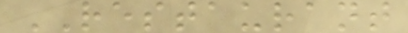RESTAURANT
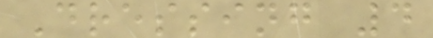Dressing 4
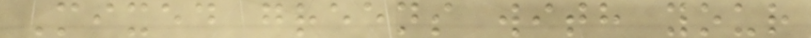Mixed greens with your
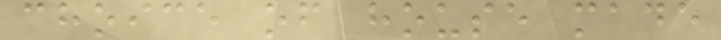choice of house made
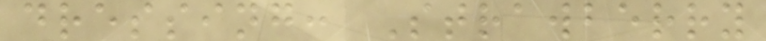dressing: Strawberry
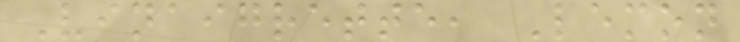Vinaigrette, Lemon
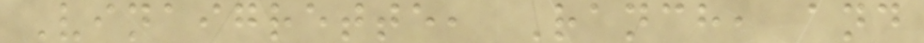Vinaigrette, Ranch, and
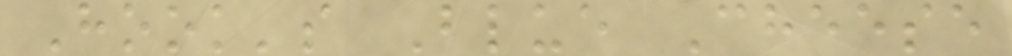Hook's Blue Cheese
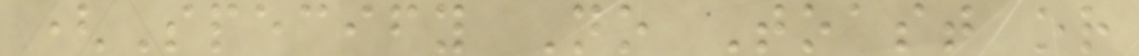(Specify No Toast or
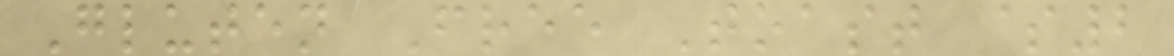Gluten Free Toast $2
